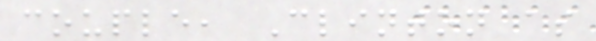couple, Clinton as
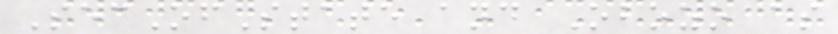SecOfState and Obozo as
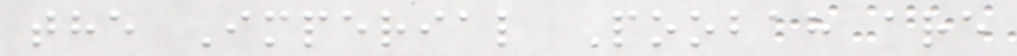the Imperial Poobah are
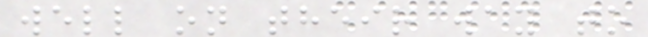well on their way to
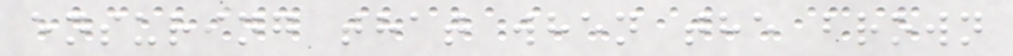ensuring that when the brown
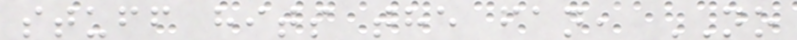stuff hits the fan, NO
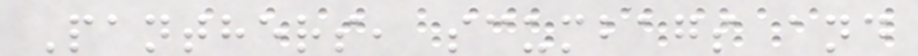Panthers, scumbags and
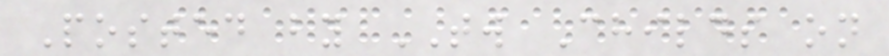Posted by TW Childs on
